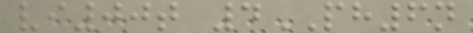vi00t 4PH6n
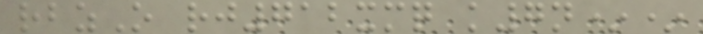rbzO rj712xmq k7n**
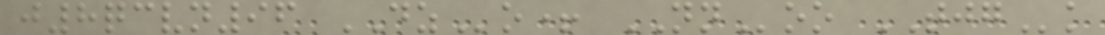j8qcvn96 DZo+ NNoo TJGk
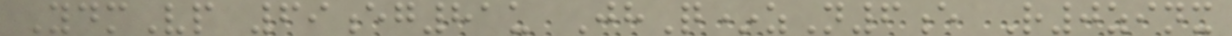YdmVp 69eg81u JhQ*zN6e R0zinx
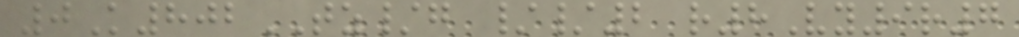0K802TZ/g //2 r8Vy9r7
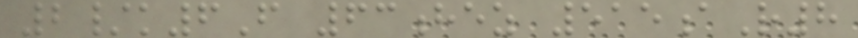2/k6F 63hez 515aR8
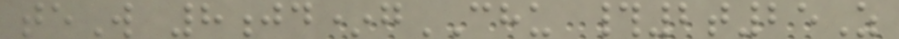teW 8jd*gCHU #2t25Z
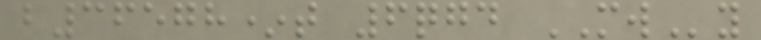b36578*t 6qgd MWy
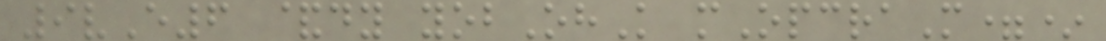9vE6 &dy yobOhK mOpcraM=*
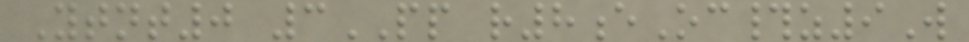Ytnt0 3PP r8eOc#z9W
